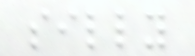silly
